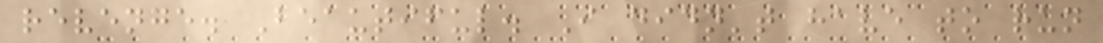revenge. Beautiful. I didn't have to run
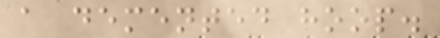a demented hoop.
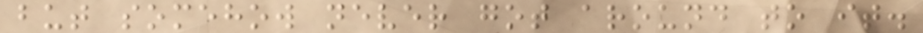but somehow never got around to it.
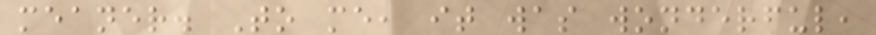meaner. To me, it was wonderful,
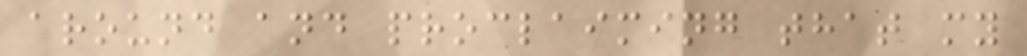around and proclaiming that my
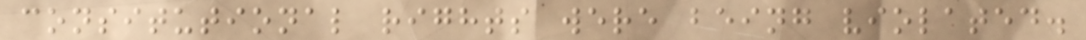consitutional rights were being violated.
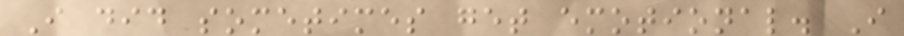I did sometimes get emotional. I
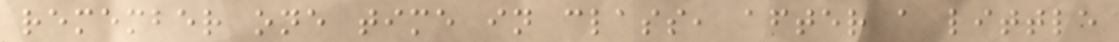remember one time in class, after a little
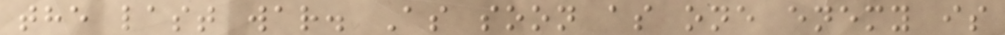the last war. As soon as one enemy is
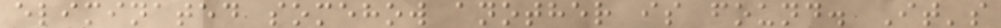eliminated somehow another is found. It's
